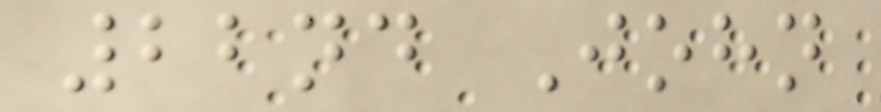22nd John
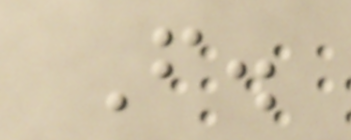F.
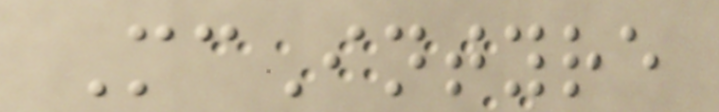McIntyre
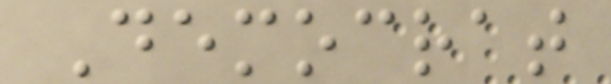Democrat
